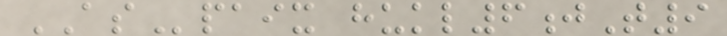ASpaix hukl6jT9
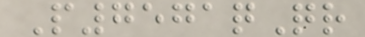P7571qQr
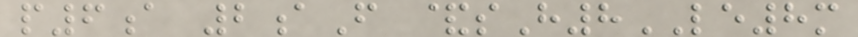p6a 2aF &sH8LE8m
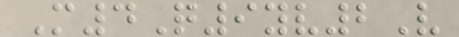M4Q9yv2V
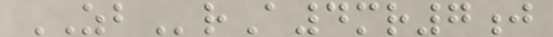ZBrA4mr7j
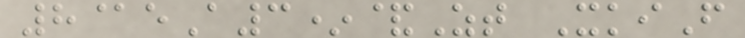8@eA3*&Zt XkiF
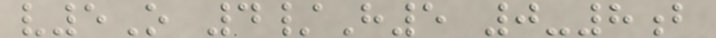v5O 4/H5 0-8b
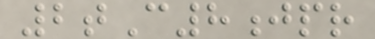2tC8jpr
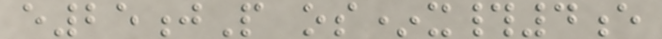e25jP os*x#4e
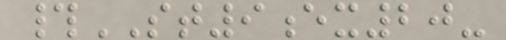#ST9ex20-
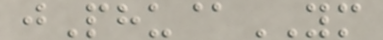jPhu@YM
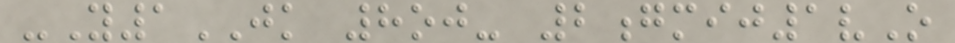-Y1JK 8oj- 2gmij1vO
